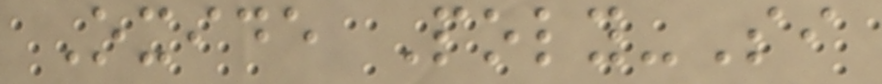Oxide Poly-Si
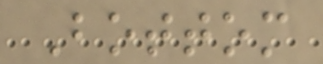Bottom
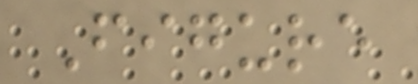Figure
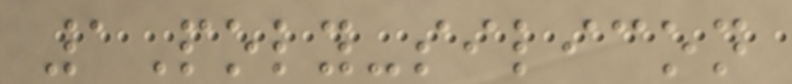1Poly-silicon
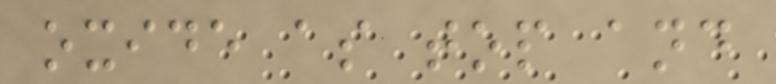oxide as top and
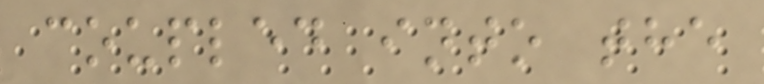coupled into the
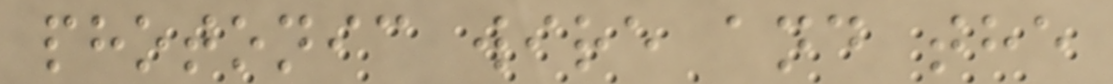photonic wire and the
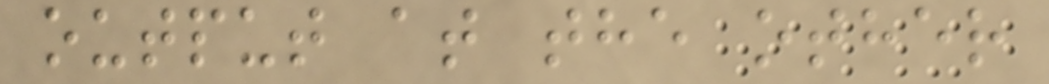output at the other
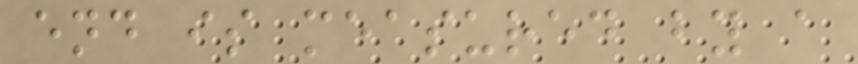end is measured by a
